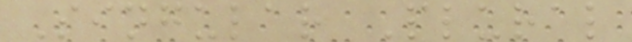Singular Plural
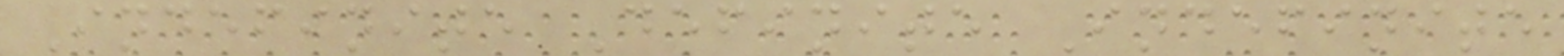Indefinite Definite Indefinite
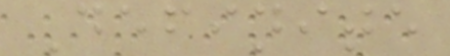Definite
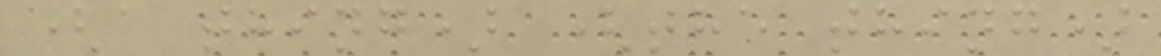(a thing) (the thing)
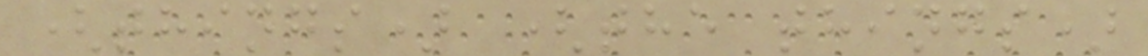(things) (the things)
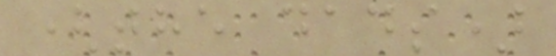(the dads)
